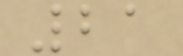21
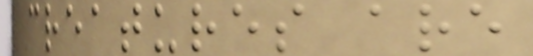creatures are
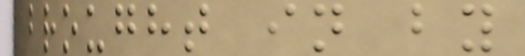brought in by
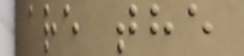are the
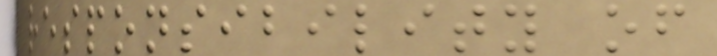responsibility of
